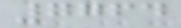7764
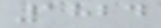1824
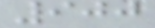900
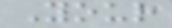Your
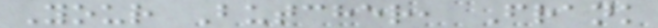Your Butcher, Frank
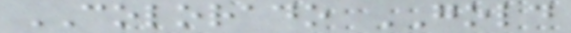COLORADO GOLD
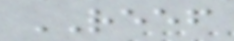REEF
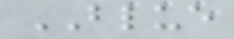BLUE
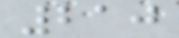210
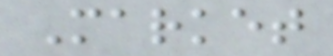Market
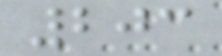203
